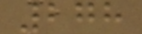278
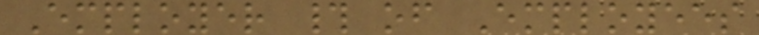Employer # of Employees
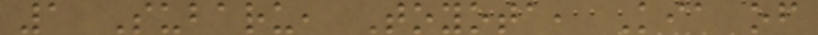1 Subaru, Toyota, Kia of
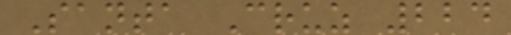Santa Cruz 224
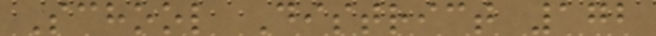School District 172
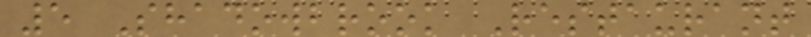5 Shadowbrook Restaurant
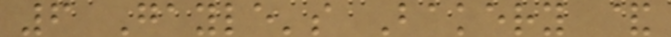6 Gayle's Bakery &
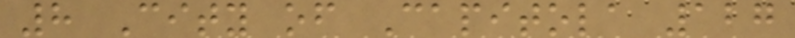8 City of Capitola 127
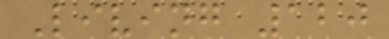Living 120
